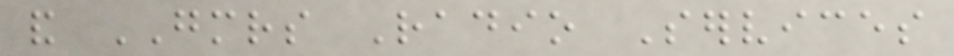and GMRS Radio Services
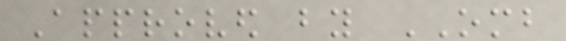Approved by OMB
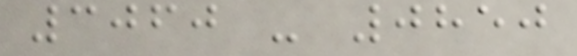3060 - 0850
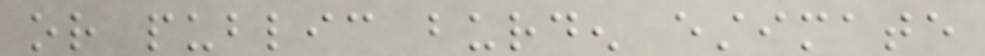or public burden estimate
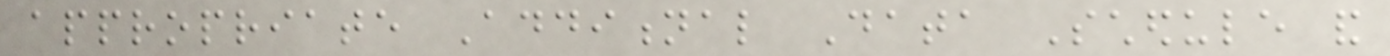appropriate Additional Data Schedule and
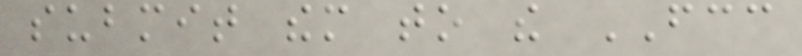submit them to the FCC
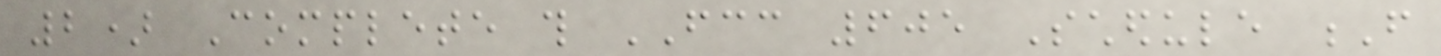2) Complete this FCC 605 Schedule F
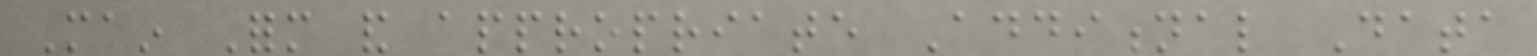Main Form and appropriate Additional Data
